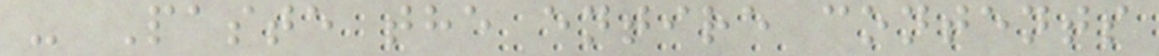- Paste the entire contents
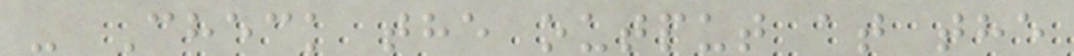- Check the output at the
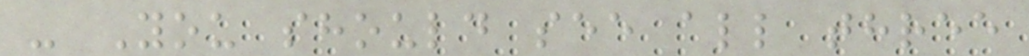- You should see all three
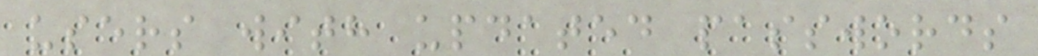users with updated passwords
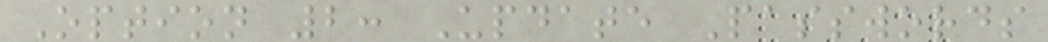Option 2: Update Passwords
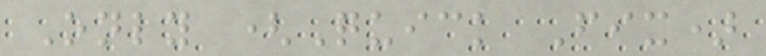Only (Quick Fix)
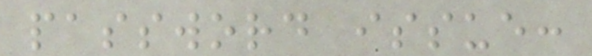password issue:
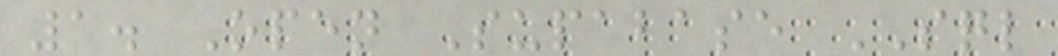1. Open Supabase SQL
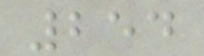254
